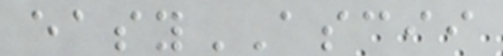easyASCII
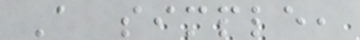A simple,
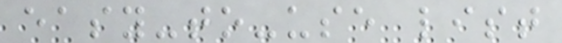easy-to-use list
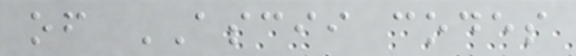of ASCII codes
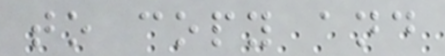to copy and
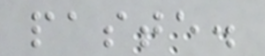paste.
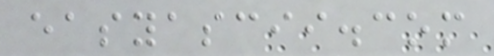easyascii.com
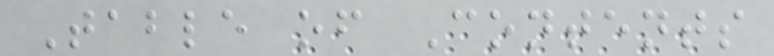Table of Contents
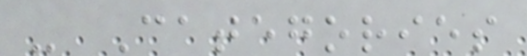- Categories
